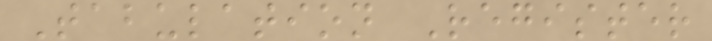Tabulation Register
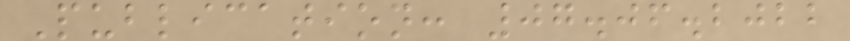Publication: 07.06.2022
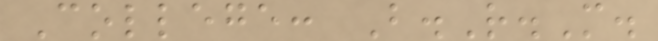College: B.R.M.
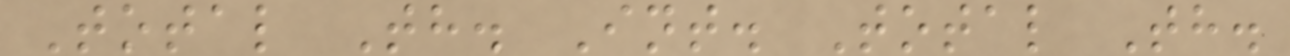Total Th. Int. Total Th.
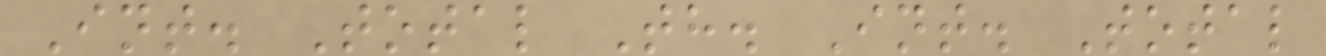Int. Total Th. Int. Total
